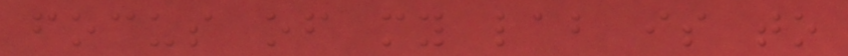focus of my lab is to
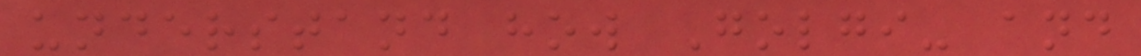understand how Golgi- and
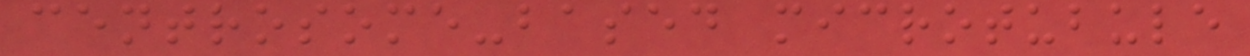centrosome-based microtubule
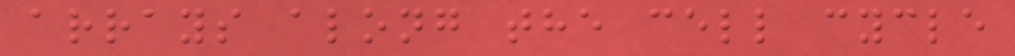arrays along the cell cycle
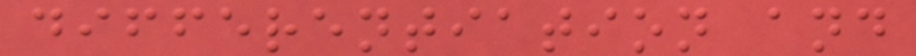differentiation and
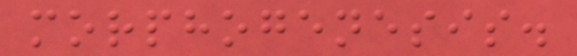morphogenesis.
